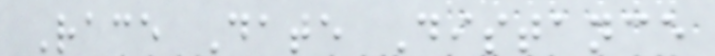Race Date Distance
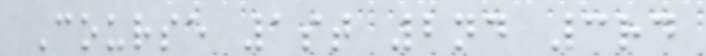Course 1st 2nd 3rd
